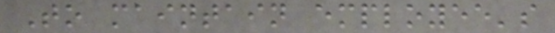To maintain employee's
